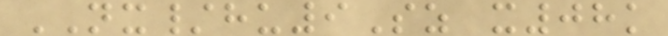NX/hu9Sz x08k
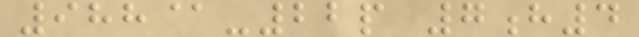988@-22p 7h4
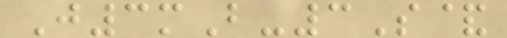J3mB-3S&
